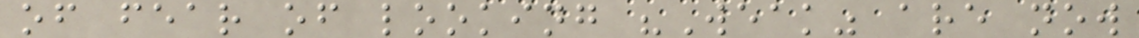of fear of looking "Weak" are now
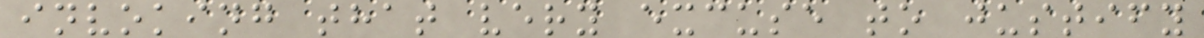invoking that very excuse to justify
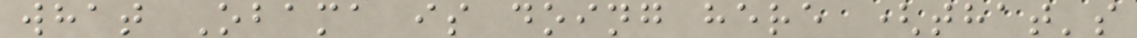what Obama is doing here (that's
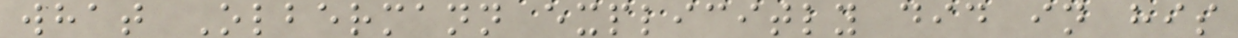what Olbermann explicitly did in his
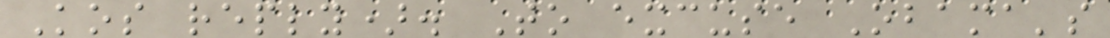Kos reply). To excuse Obama's
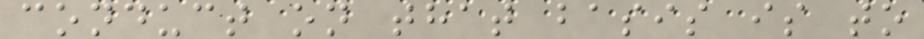conduct on that basis is to
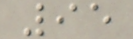95
